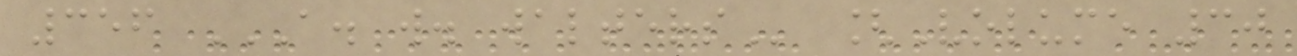356 A. W. WALTERS [Volume 30
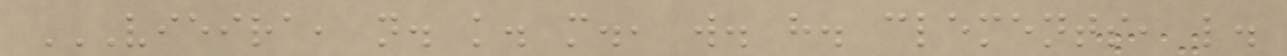VIEIRA, N. K. M., W. H. CLEMENTS, L.
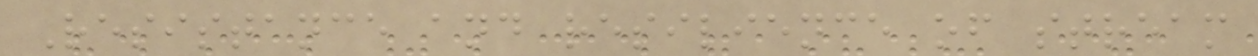Resistance and resilience of stream
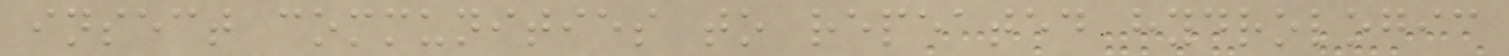insect communities to repeated hydrologic
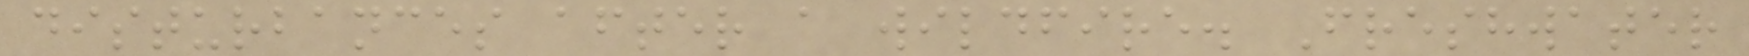disturbances after a wildfire. Freshwater
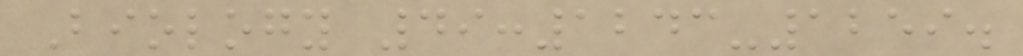Biology 49:1243-1259.
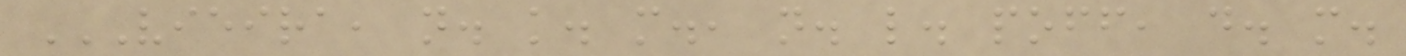VIEIRA, N. K. M., N. L. POFF, D. M.
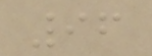96
